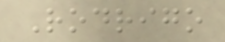Rodrigo
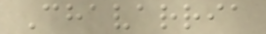Chavarria
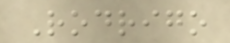Rodrigo
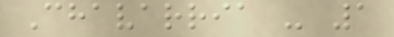Chavarria - 1
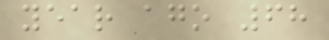year ago 68
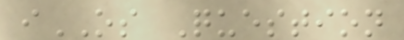iOS Question
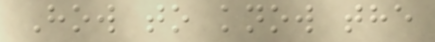How to know the
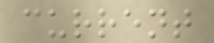current
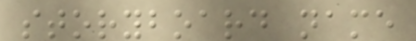storyboard name
